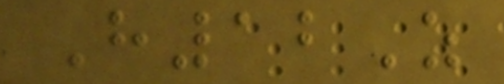H12Z
